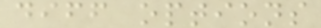diff options
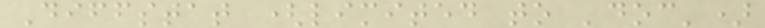Diffstat (limited to 'doc')
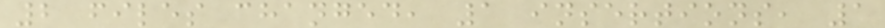2 files changed, 1 insertions, 1
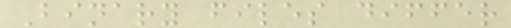Binary files differ
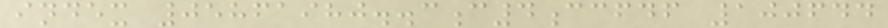index 05861980..3c4ccfdf 100644
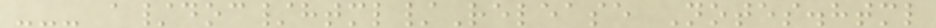--- a/doc/html/Release Notes.html
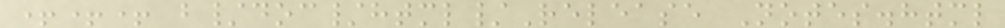+++ b/doc/html/Release Notes.html
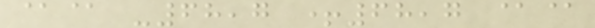@@ -68,7 +68,7 @@
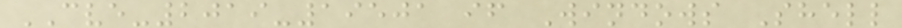CVE-2019-19501 if Windows Shell
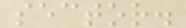sector.
